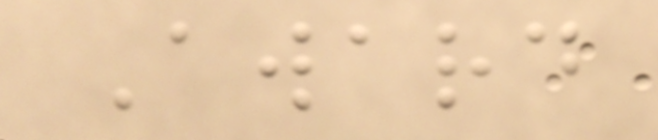Award
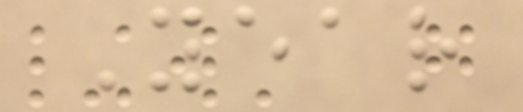Year
